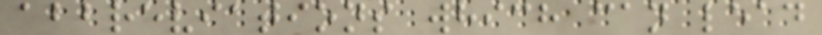abbreviations which can lead
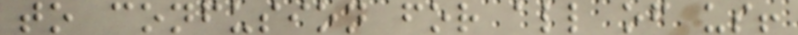to confusion for all of us!
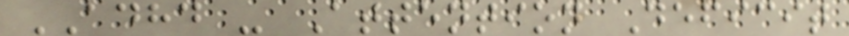ADHD - Attention Deficit
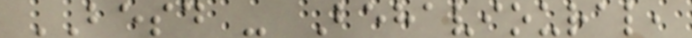BESD - Behavioural,
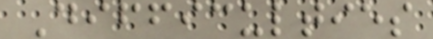Difficulties
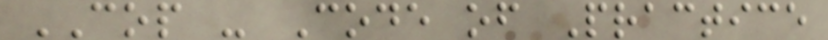COP - Code of Practice
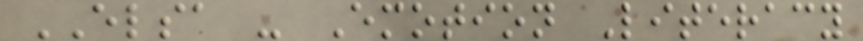ELSA - Emotion Literacy
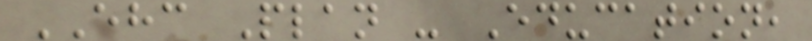EHC Plan - Education,
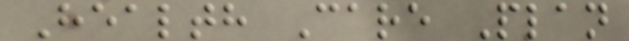Health Care Plan
